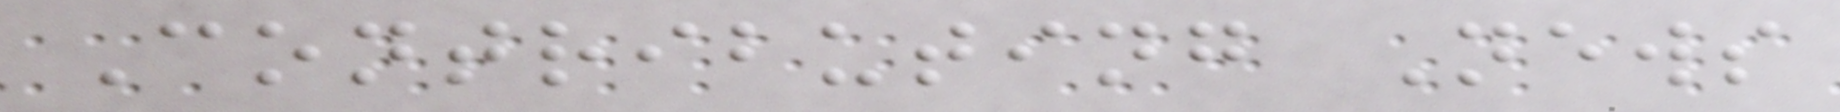Contributing News
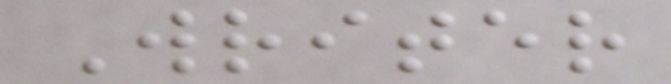Writer
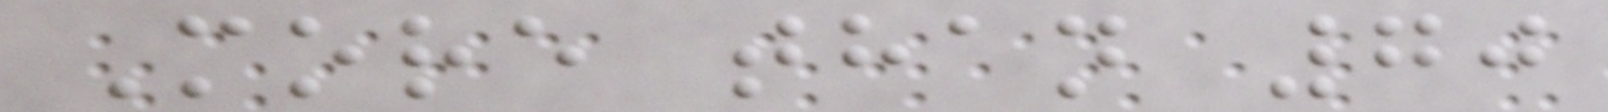More than 70
